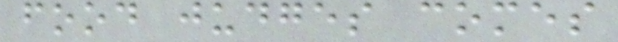food judges comes
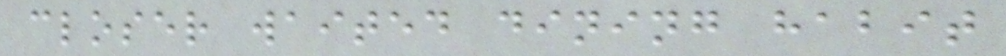closer waited dining habit
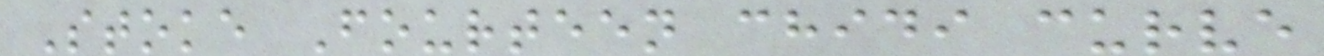Stoke Fourteen chidi curve
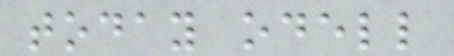today odell
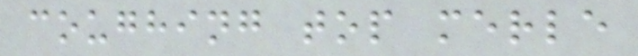coughing top merle
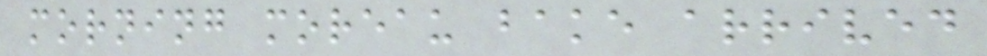morning moreau bake arrived
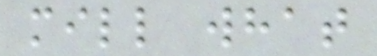mill what
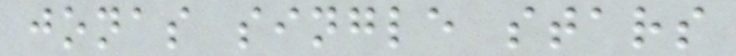jonas single stars
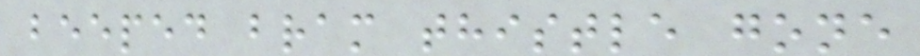beeped bram thistle gone
